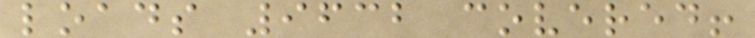loads 9632 covered!
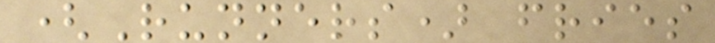(Runners) fries
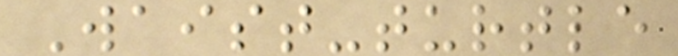Waist-turtle
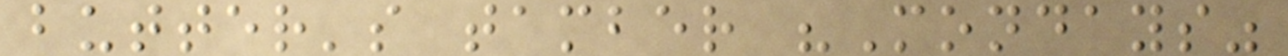butter's tamber "Mondays"
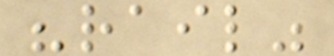"rail"
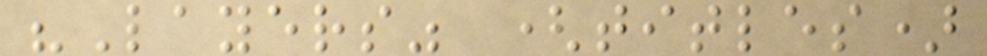"Layers" (titles)
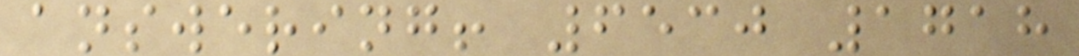answering! 6530 1718
